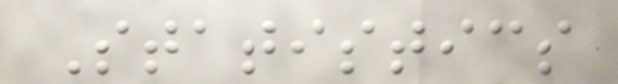Statistics
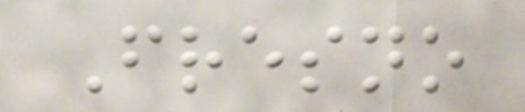Fresno
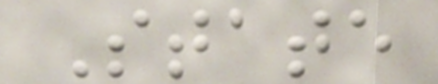State
